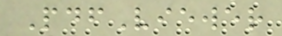PdfViewer
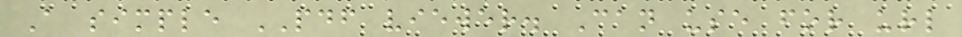A simple PDF viewer. Can use for url
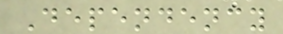Dependency
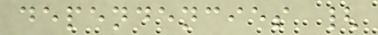dependencies {
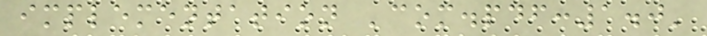implementation 'com.pdf:1.0'
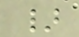}
